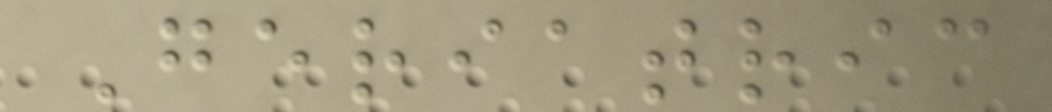Geriatric
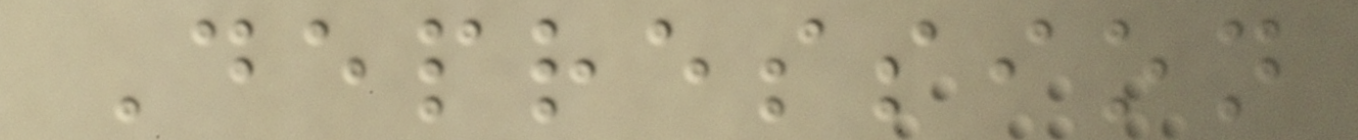Depression
